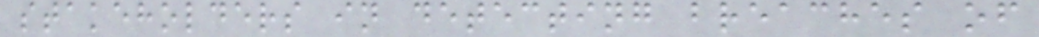stakeholders in detecting breaches of
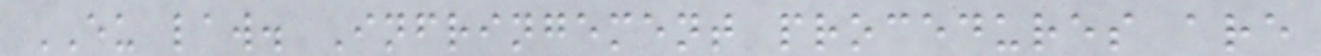EU law. Infringement procedures are
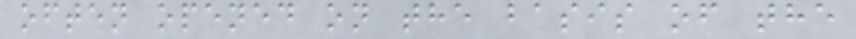often opened on the basis of the
